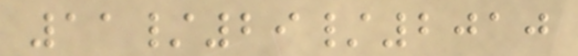11/29/2010
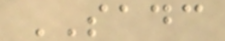SADC
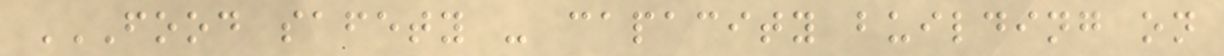FOOD SAFETY - CAPACITY BUILDING ON
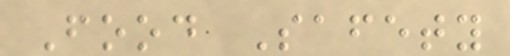Food Safety
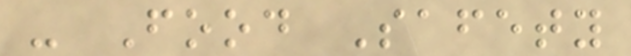- Food Safety
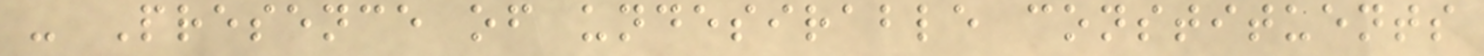- Presence of undesirable constituents
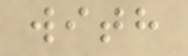with
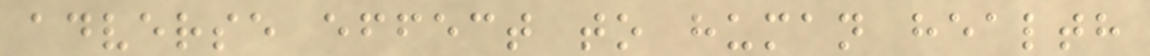adverse effect to human health
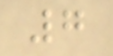7
